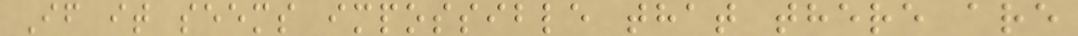If it seems impossible that there are
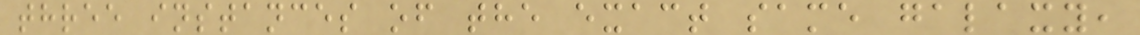three instances of the exact same galaxy,
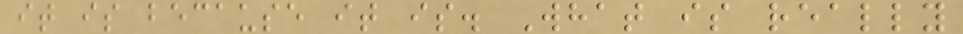it is because it is. What is really
